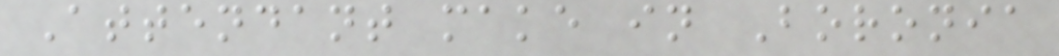Attendant make in Boronia
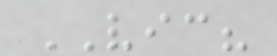VIC?
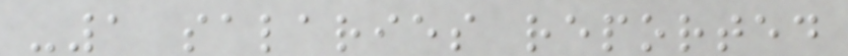-1 salaries reported
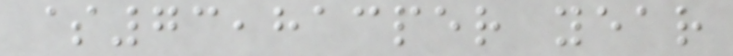$73,813per year
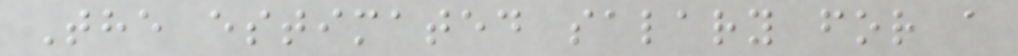The estimated salary for a
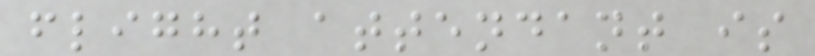flight attendant is
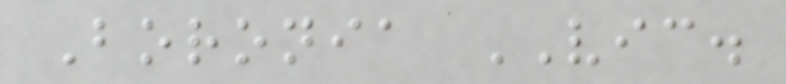Boronia VIC.
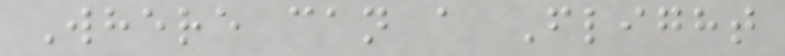Where can a Flight
